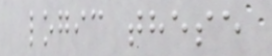logic these
